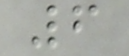6
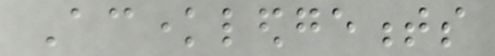Acknowledgements
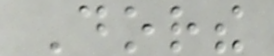Dorthe
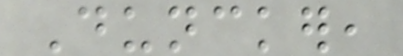Duncker,
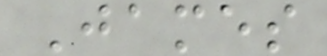James
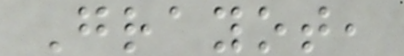Grayot,
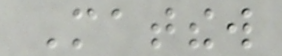Matthew
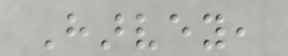Harvey,
